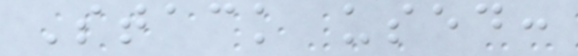Stack used:
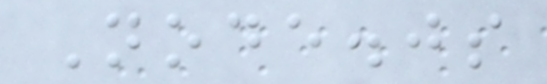Node.js
